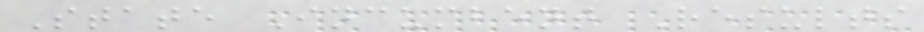State Incumbent Results
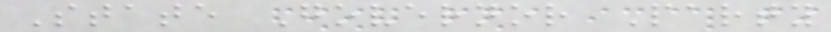State Governor Party
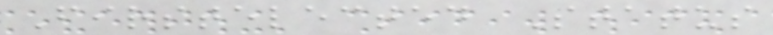Firstelected Status
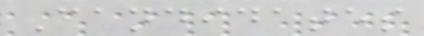Candidates
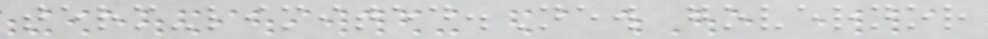term-limited.New governor
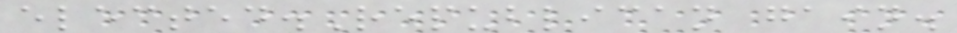elected.Republican gain.
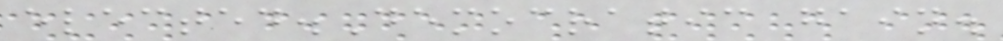elected.Democratic gain.
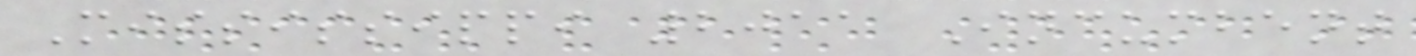Mississippi 2011 Incumbent
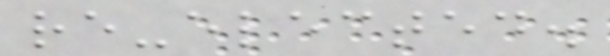re-elected.
